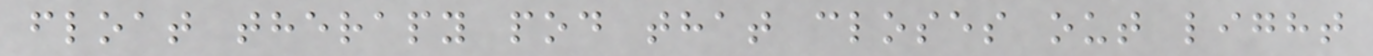float therapy pod that closes out light
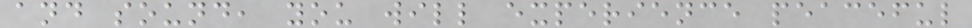and sound, you will experience peaceful
